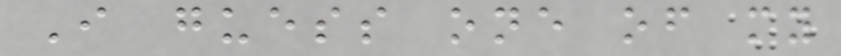I guess one of my
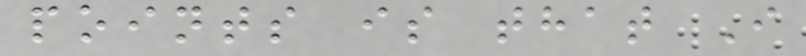points is that I
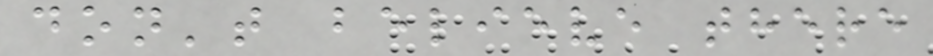don't believe there
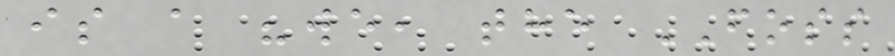is a "we, the FOSS
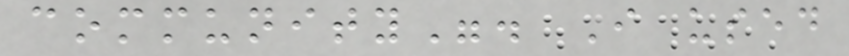community". I used
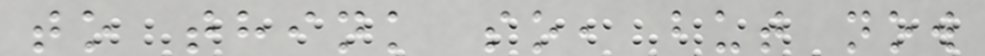to think so, but now
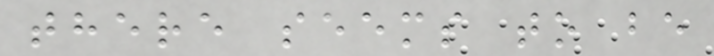there seems to be
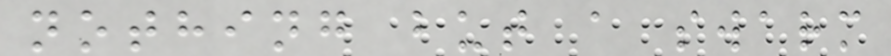nothing but a swarm
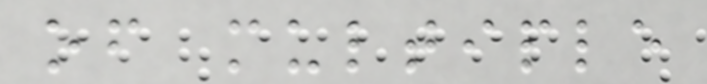of multiple
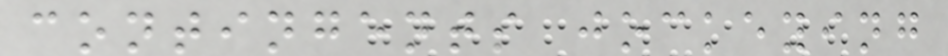contingents jockeying
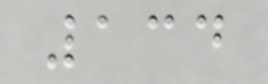134
